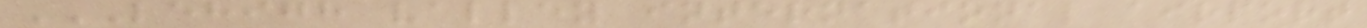LEHIGH VALLEY INTERNATIONAL AIRPORT
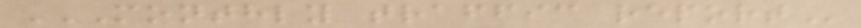MONTHLY TRAFFIC REPORT
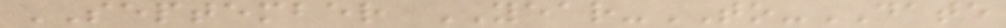SEPTEMBER YEAR-TO-DATE
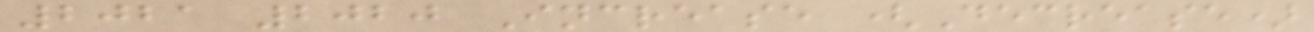2021 2020 Increase (Decrease)
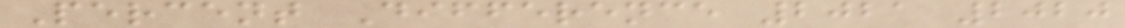Percent Difference 2021 2020
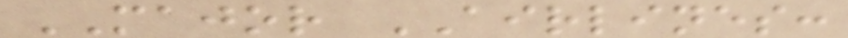MAJOR AIRLINES:
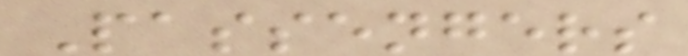Passengers
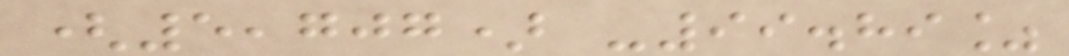(5,707) -99.89%
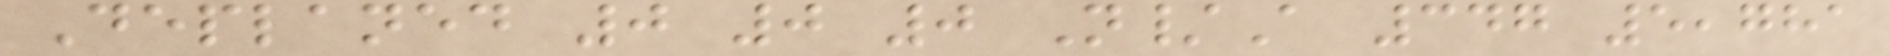Deplaned 0 0 0 N/A 347 5,781
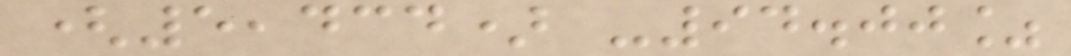(5,434) -94.00%
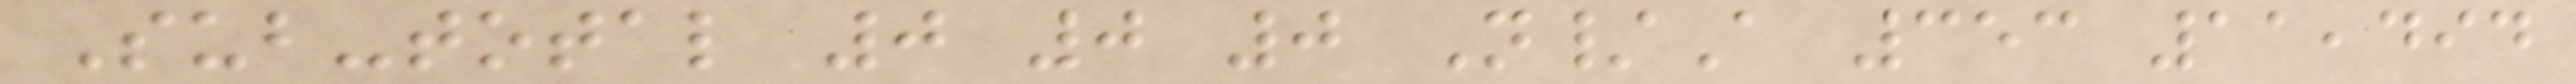Sub-total 0 0 0 N/A 353 11,494
